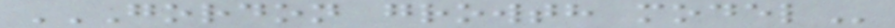GORDON GROWTH MODEL
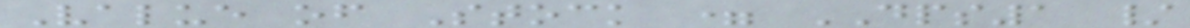Value of Stock = DPS1 /
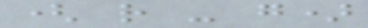( r - g)
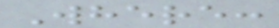Where:
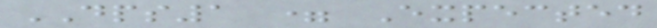DPS1 = Expected
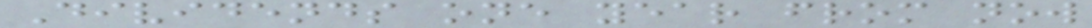Dividends one year from now
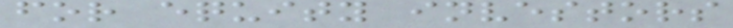for equity investors
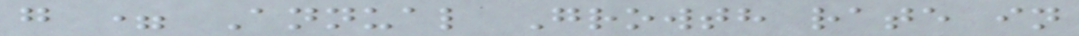g = Annual Growth rate in
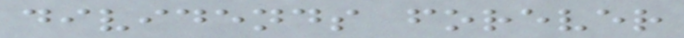dividends forever
